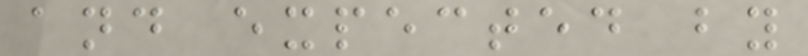and expected by
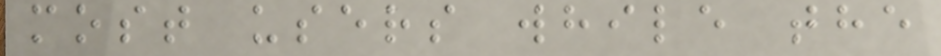most users while the
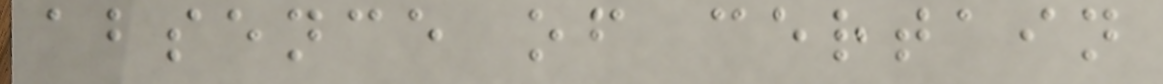absence of certain
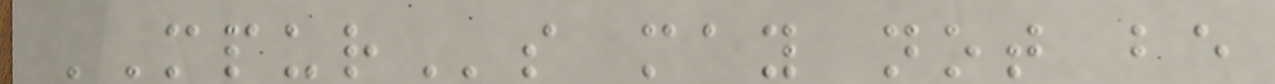MPURs may not be
